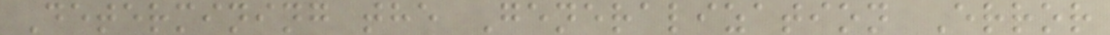Determining the Generalization Error
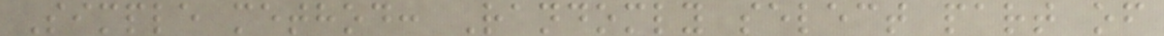Simple method: Randomly select part of
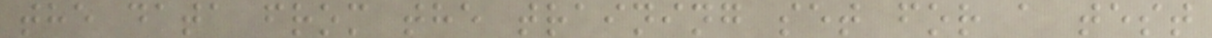the data from the training set for a test
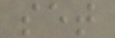set
